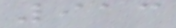913
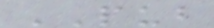PUB
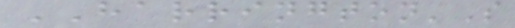HARRINGTON'S
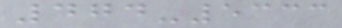474-5333
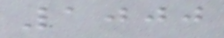1000
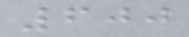600
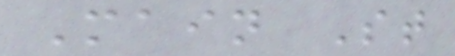Main St
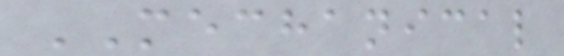MECHANICAL
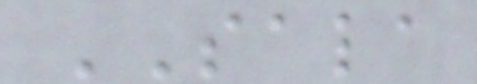SALA
